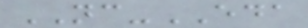NC-EDA
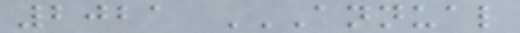2021 ANNUAL
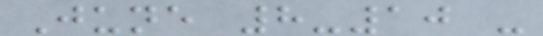June 8-10 -
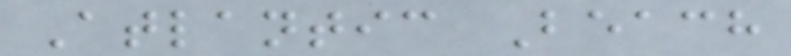Atlantic Beach
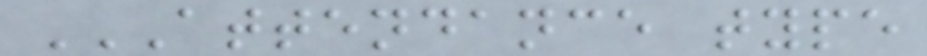ATTENDANCE TYPE
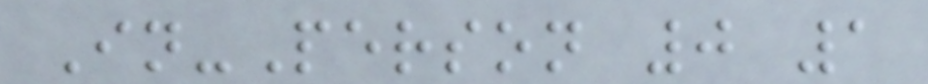In-Person 0 1
